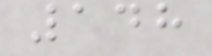148
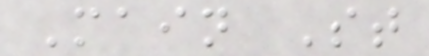Main St
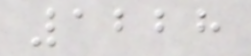1228
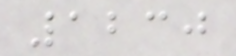1230
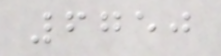6750
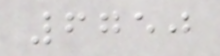6750
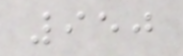950
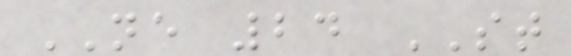NE 24 ST
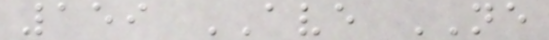159 AVE NE
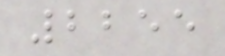2255
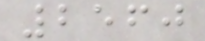2560
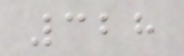328
